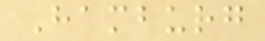Hamburg
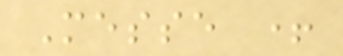Messe +
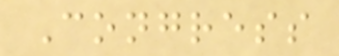Congress
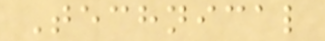Technical
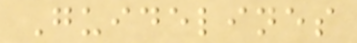Guidelines
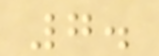7.
